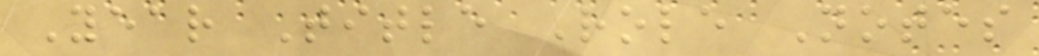Year Title Role Notes
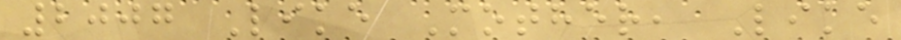2007 Like Mother, Like
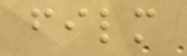film
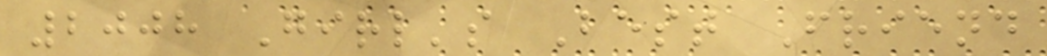2008 Girl's Best Friend
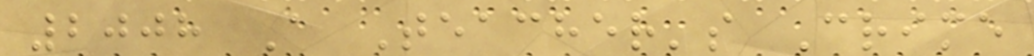2008 A Teacher's Crime
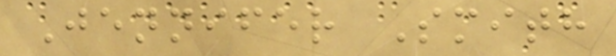Jennifer Smith
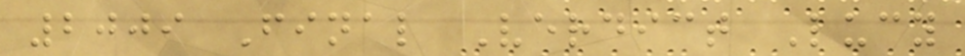2009 Final Verdict Lucy
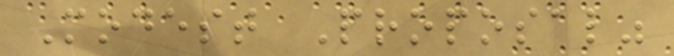Modest Proposal"
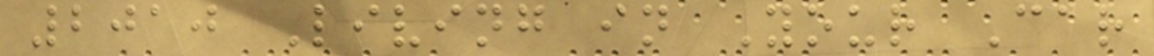2010 Living in Your Car
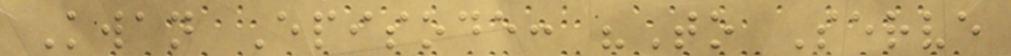Kwan Episode: "To Serve
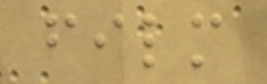film
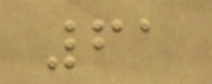61
